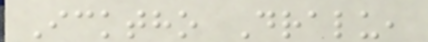Icktho Dralu,
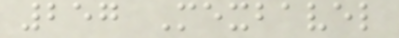257 Mexbavel
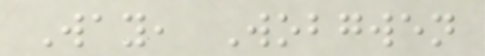Way, Wobgwen
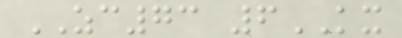ZC73 6KX
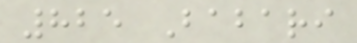825 Babari
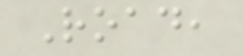Road,
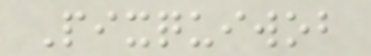Pixquiwob
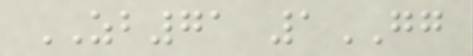ZB71 1GG
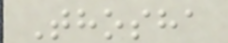Thosha
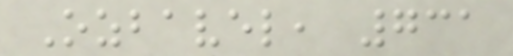Ozbavel, 731
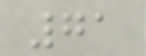71
